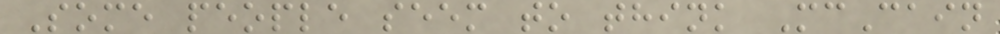Some people seem to think McCain
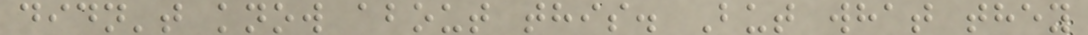didn't know about this. But what they
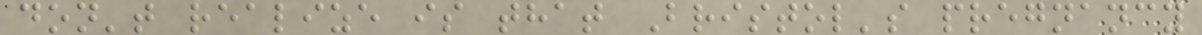don't realize is that Bristol's pregnancy
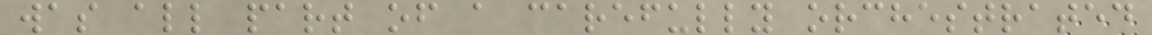was all part of a carefully orchestrated
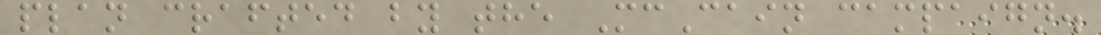plan crafted by the McCain campaign.
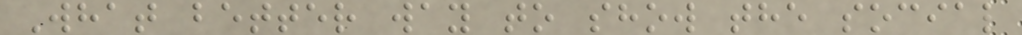What better way to show the social
